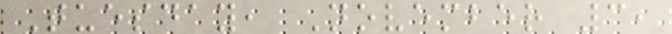Tuesday, November 3,
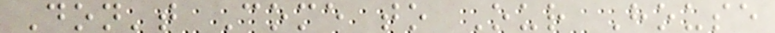Don't Come to Our House
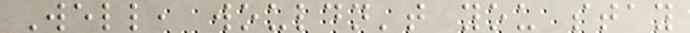Well, wouldn't you stay
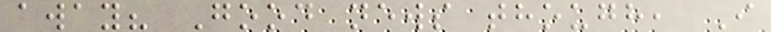away? Good news though, I
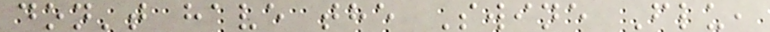don't have the Swine Flu,
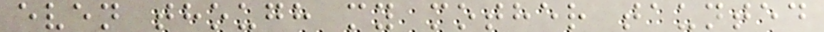even though my mother taunted
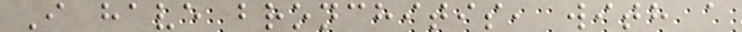I have bronchitis, with a
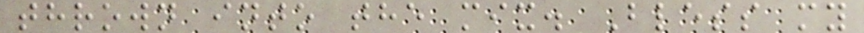thrown into the mix. Bless my
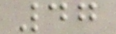47
